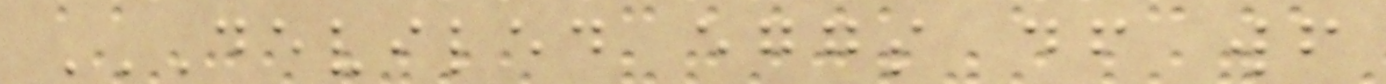DEVILED EGGS DF WF
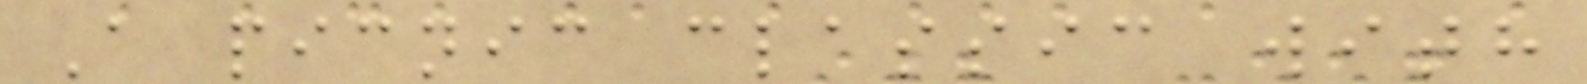A picnic classic with
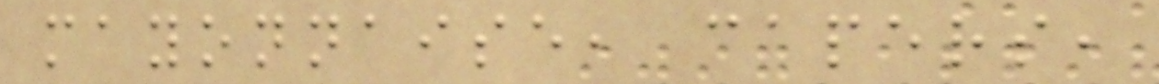mayonnaise, capers,
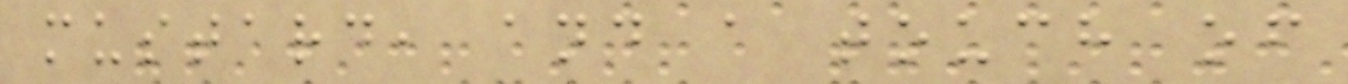mustard, and a touch of
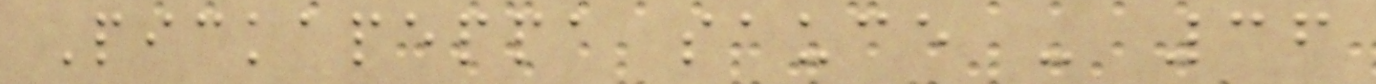Pickapeppa sauce - 36
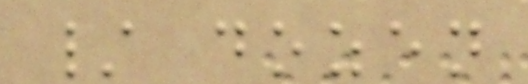/ dozen
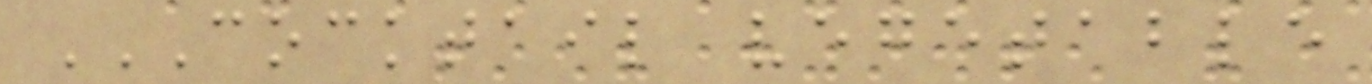COCKTAIL VEGETABLE
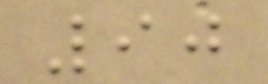90
